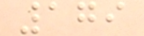179
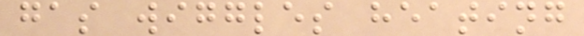gas wiggles heating
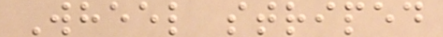Wheel striped
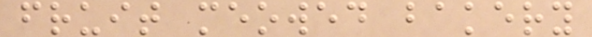fruit meowed bakery
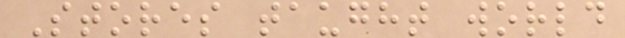Stores taught world
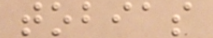tobias
